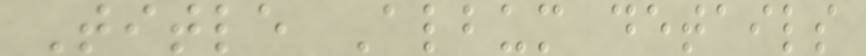Title Album details
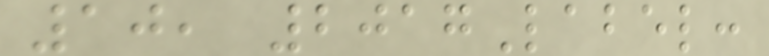10, 2017Label:
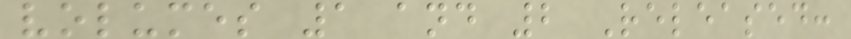volumes 1 and 2 Released:
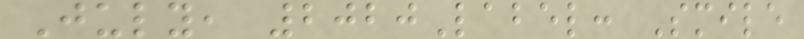July, 2020Label: Smile
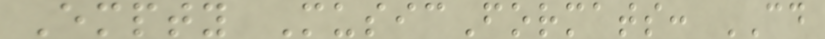Empty MusicFormats: CD
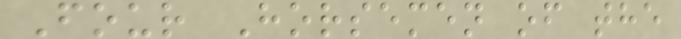Four Horsemen of the
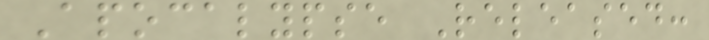Apocalypse Released:
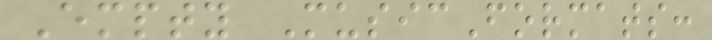Empty MusicFormats:
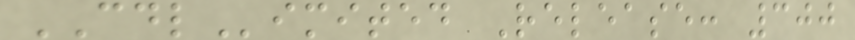CDLimited Release: 300
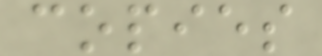copies
